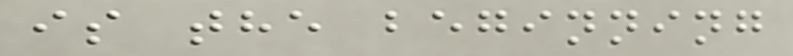is the beginning
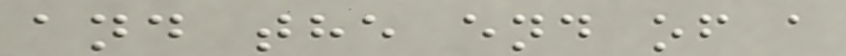and the end of a
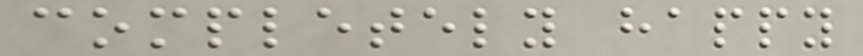completely happy
